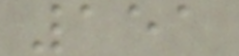151
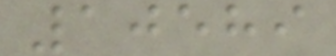10589
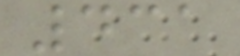431
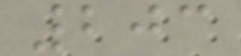203
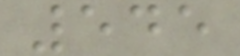545
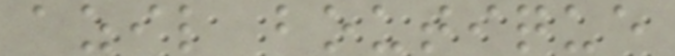azil boutique
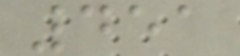451
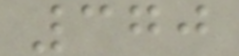370
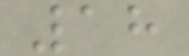18
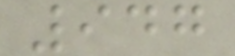947
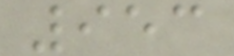953
